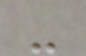-
